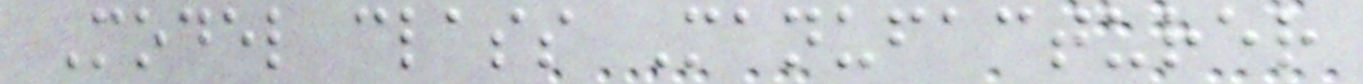Model class Manufacturer
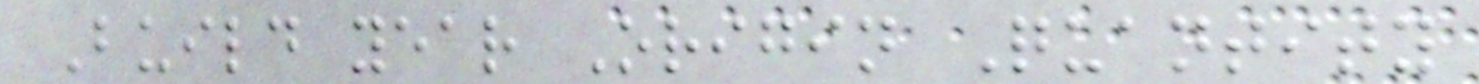Build year Origin Quantity
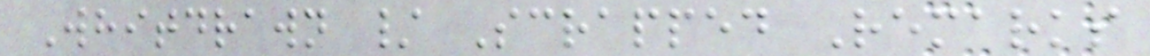Whitdrawn / Scrapped Remarks
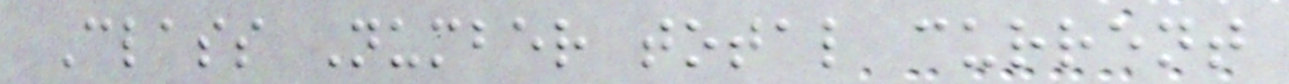Class Number total current
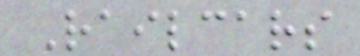Railcars
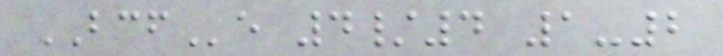BCFe 4/4 1-2
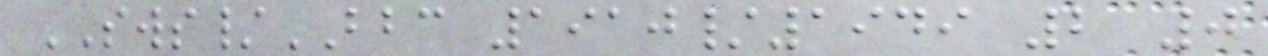SWS/BBC 1910/1949 2 0
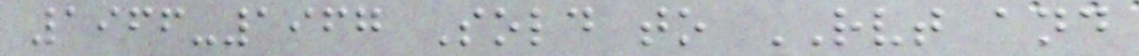1966-1967 Sold to RVT and
